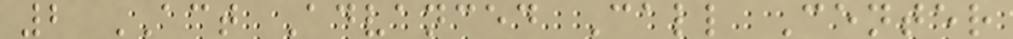2 ACT Advanced Call Center
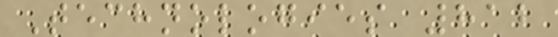Technologies 812
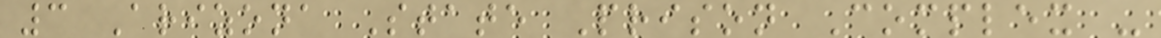3 Arizona State Prison Complex -
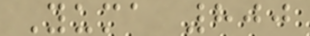Yuma 800
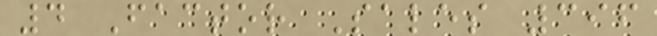4 Factor Sales 396
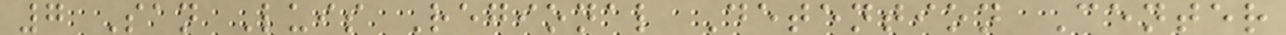7 San Luis Regional Detention Center
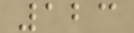123
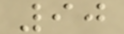90
